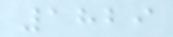1829
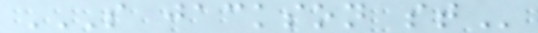S JACKSON ST
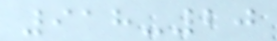918-20
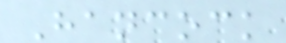Hancock
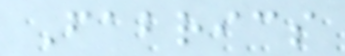Fabrics
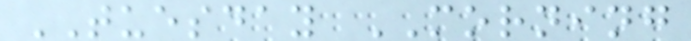TUESDAY MORNING
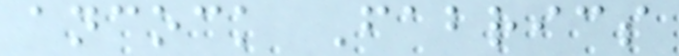ancock Fabrics
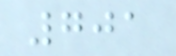701
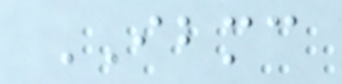IBMC
